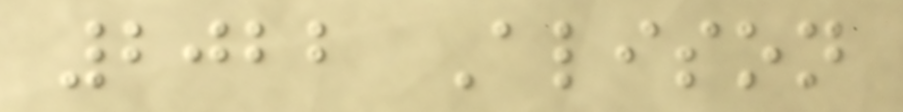2022 Alison
